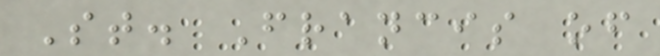St. Francis of
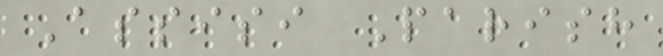Assisi Parish
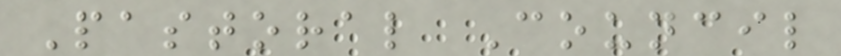Pastoral Council
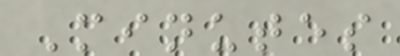Minutes
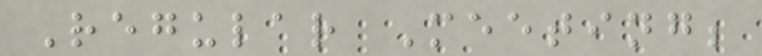Regular Meeting;
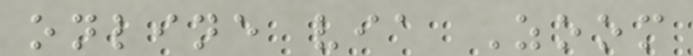online via Zoom
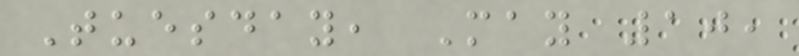Tuesday, May 10,
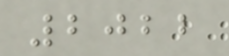2022
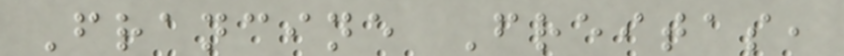Francine Freitas,
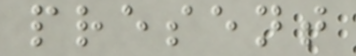present
